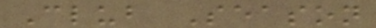Club Season
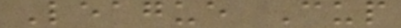League Cup
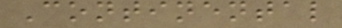Continental
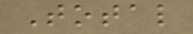Total
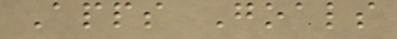Apps Goals
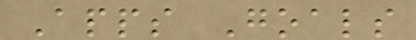Apps Goals
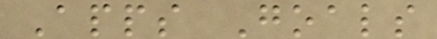Apps Goals
